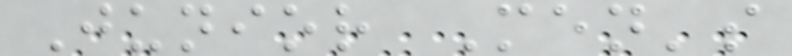Junior Men's
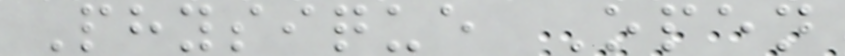Physique Open
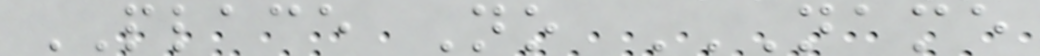PLACE No NAME
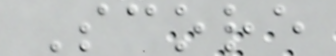Score
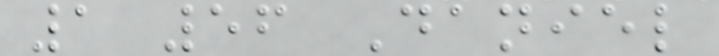1 56 Daniel
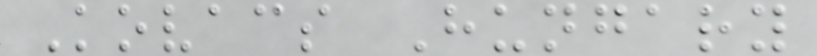Kovacs Hungary
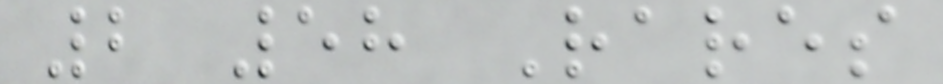2 58 Rares
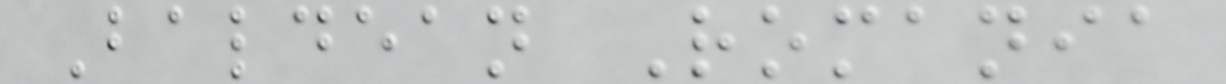Baldean Romania
